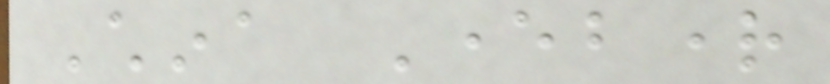China Everbright
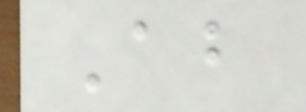About
